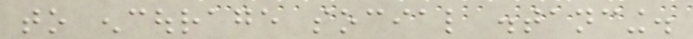to encourage social distancing.
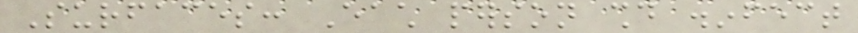Surfaces: Each person should disinfect
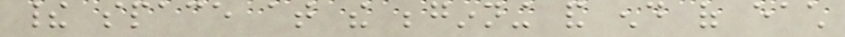their space at the beginning and end of each
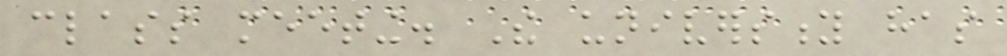class meeting. The university has
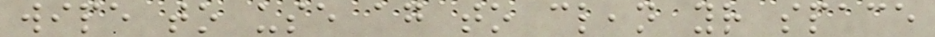wipe to use again to clean your space
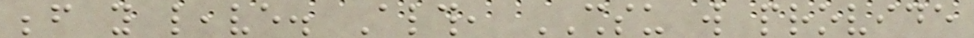before you leave. Although, SHSU will provide
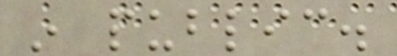in public.
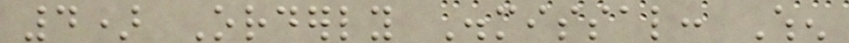4) Orderly Dismissal: When
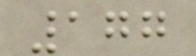177
